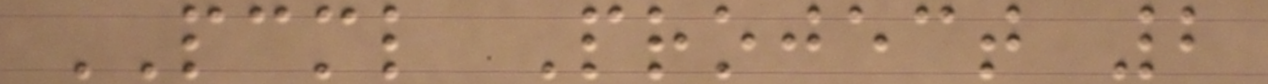PCML Project 2
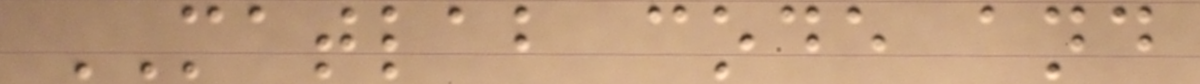MATLAB code and
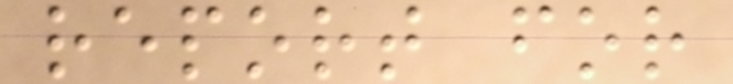report for
